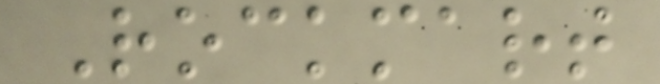Rockmart
